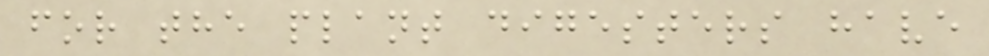for the plant digesters have
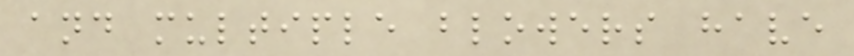and multiple blowers have
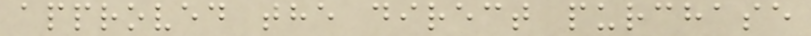approved the direct purchase
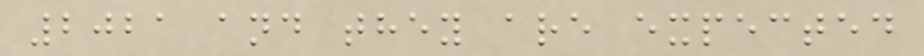2021 and they are expected
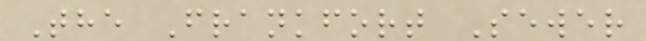The Frankfort Sewer
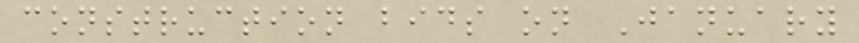construction bids on January
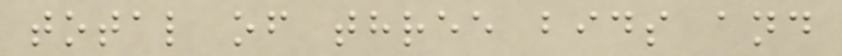total of three bids and
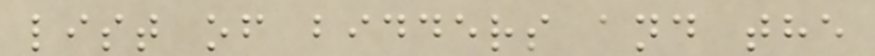list of bidders and the
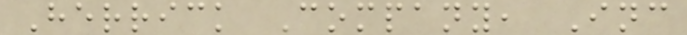Herrick Company, Inc
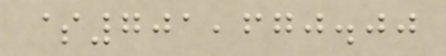$701,670.00
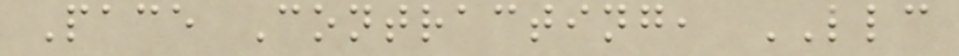Pace Contracting, LLC
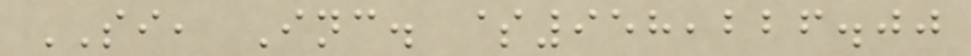SI, Inc. $958,226.00
